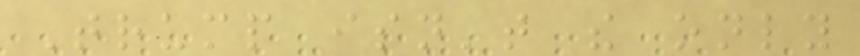Trump isn't the only
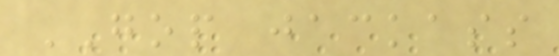GOP jackass
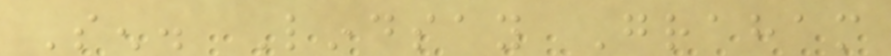Sen. Lindsay Graham
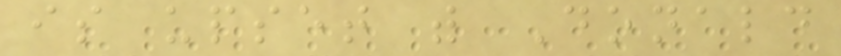is upset with Donald
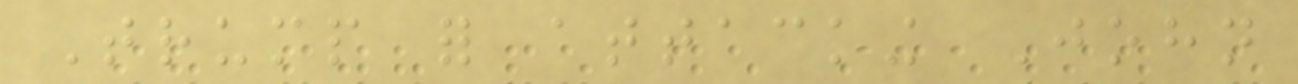Trump for attacking John
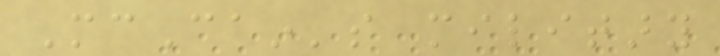McCain's military
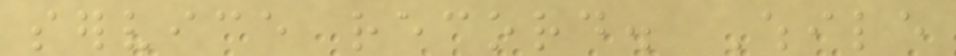service record. While
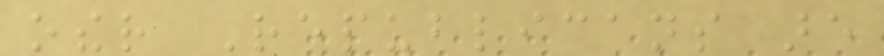other Republicans are
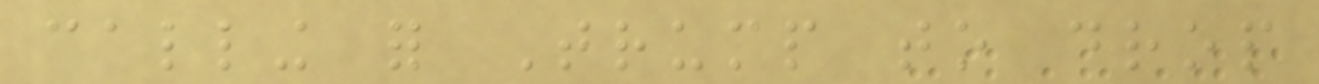calling for Trump to drop
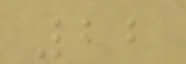22
